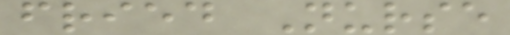fried Nurse
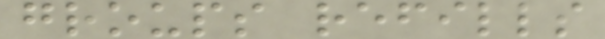groups refills
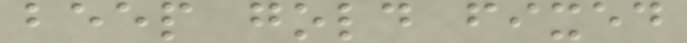beep gold fixed
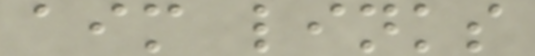aim links
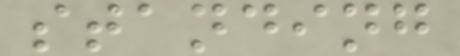standing
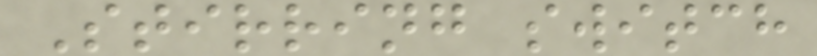Stirring switch
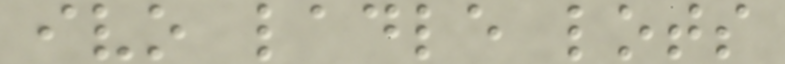ivo ladle lots
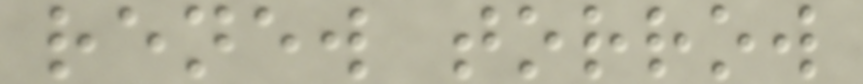renew torrow
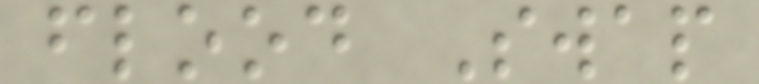flood Swap
